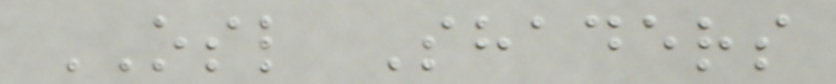OSL Shaders
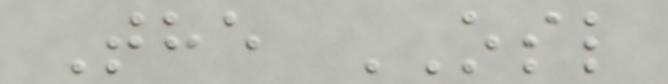The OSL
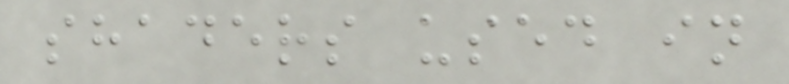shaders used in
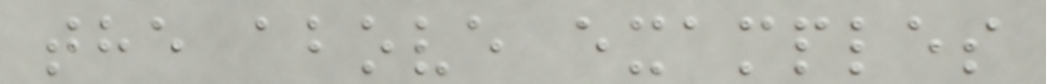the above examples
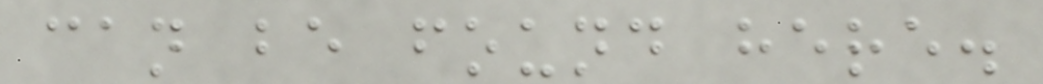can be found here.
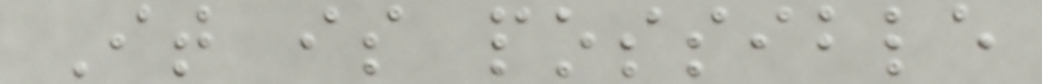It is possible
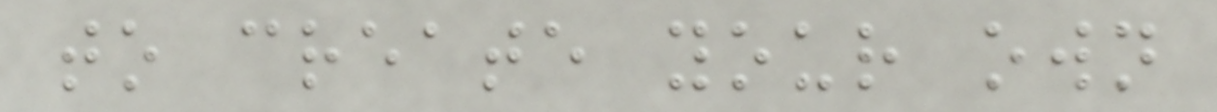to create your own
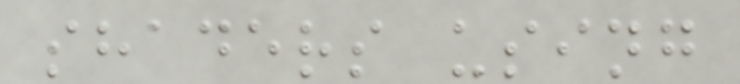shaders using
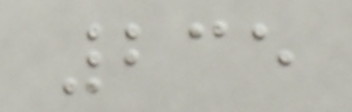235
